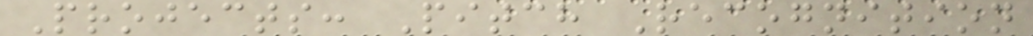Projects: Pitch Recognition
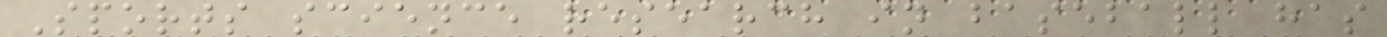Sports science research in baseball has
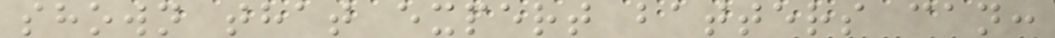shown that expert batters can:
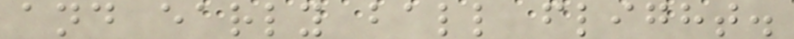and early ball flight.
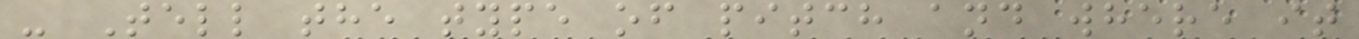- Tell the type of pitch and where it
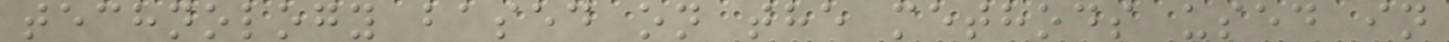technology based on the methods used in
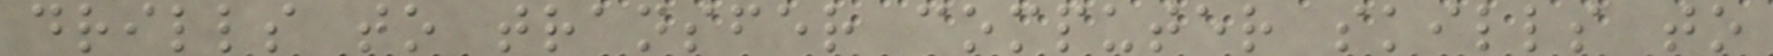drills to transfer computer skills to
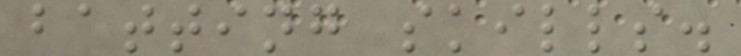batting skills.
